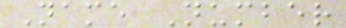Name Number
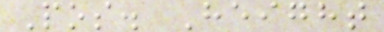Pos. Height
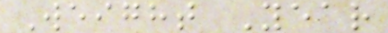Weight Year
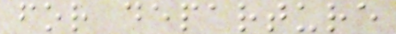for departure
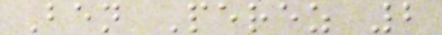Ben Perez 2
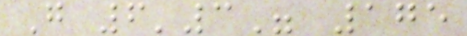G 6'3" 175
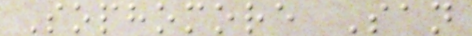Sophomore San
